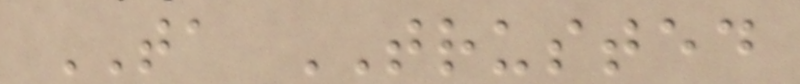TA TRUSTED
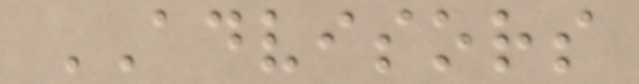ADVISORS
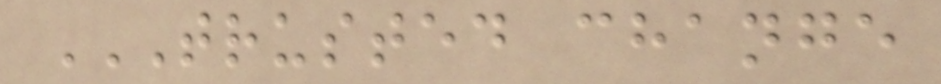TRUSTED CHANGE
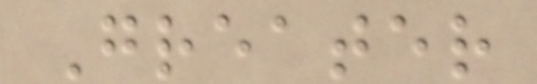Greater
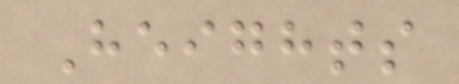Heights
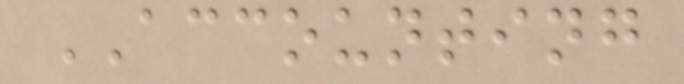ACCOUNTING
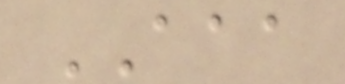AAA
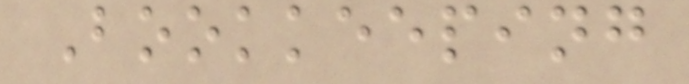Bookkeeping
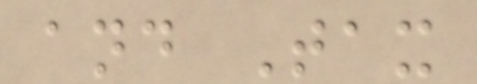and Tax
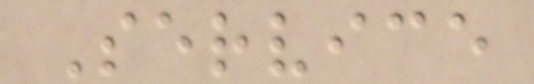Service
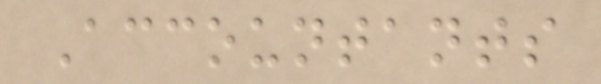Accountants
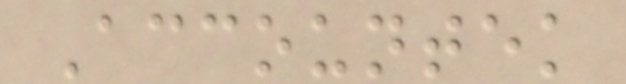Accountek
